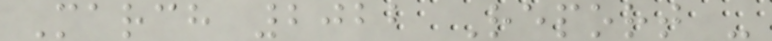March 2022 Report -
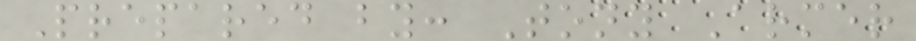Prepared by: Tony Armer
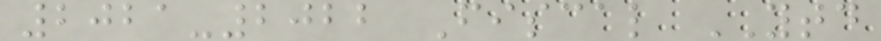2021-2022 Fiscal YTD
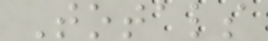Totals
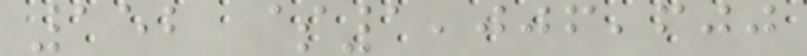152 $1,006,600
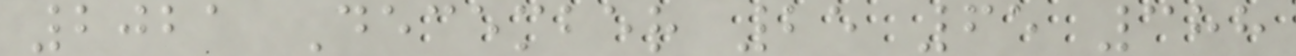2021 December 25 65 388
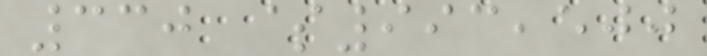330 $993,500
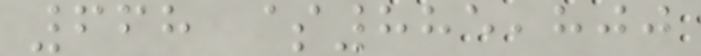668 $885,800
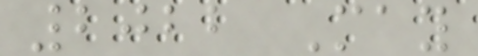2022 May
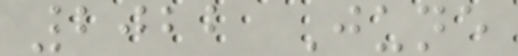2022 June
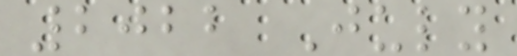2022 July
